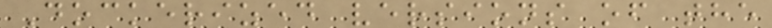Dockerized versions of the
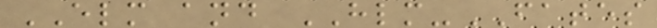ELM and HLM-FATES
